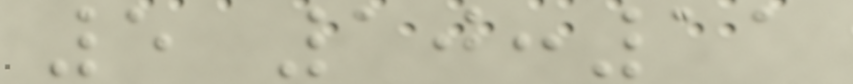5 10:11
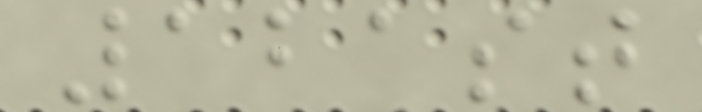121st
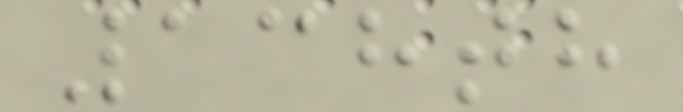138th
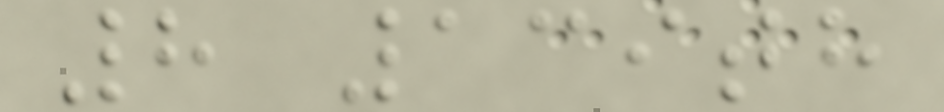8 139th
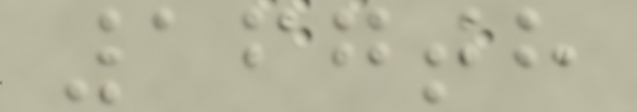167th
